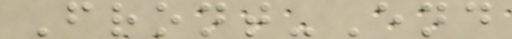Front-End
